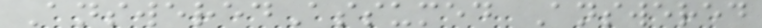AnsweredAssumed Answered
